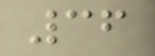36
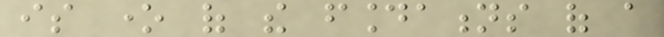is one of the foundations of a
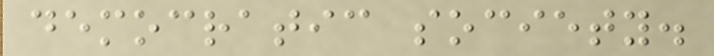democratic society.
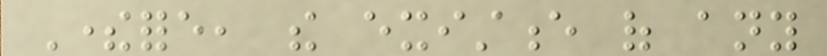Therefore, the existence of any
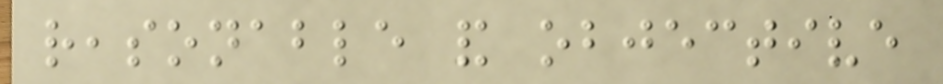reasonable and objective
